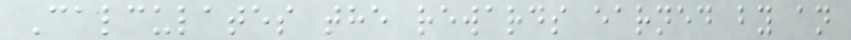Calculates the rewards earned by an
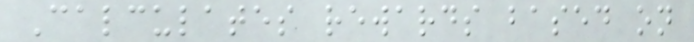Calculates rewards based on
